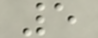5
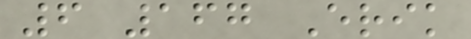6 167 Erik
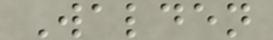Walden
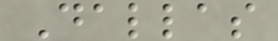Dallas
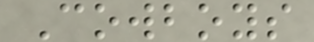Cowboys
